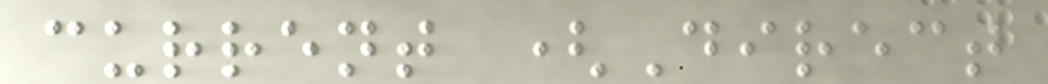current (Direct
